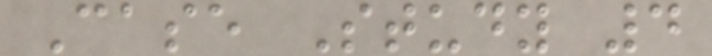Case Study 4
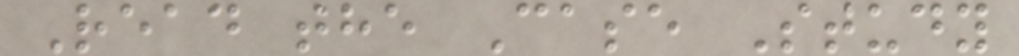Read the Case Study
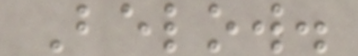Below.
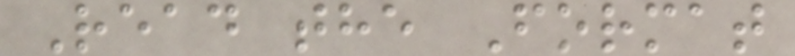Read the Format
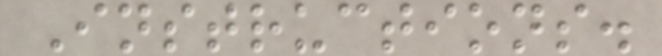Instructions.
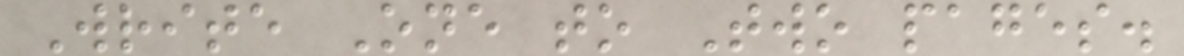Write One to Two pages.
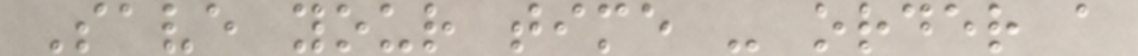Save your time - order a
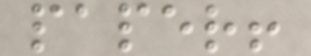paper!
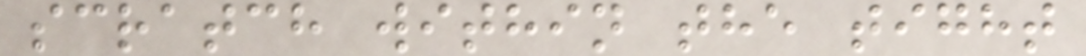scratch within the tight
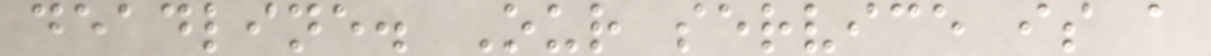deadline. Our service is a
